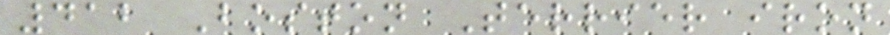412 Boston Terrier iron
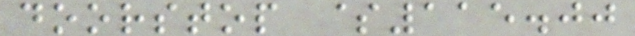doorstop $115.00
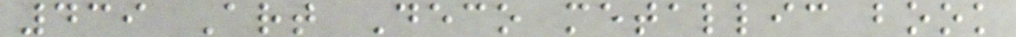439 Art Deco metallic book
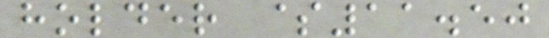holder $11.50
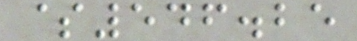$546.25
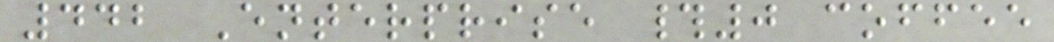442 Enterprise #0 coffee
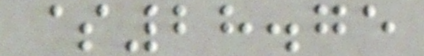$28.75
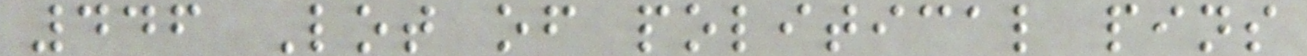446 Lot of political pins
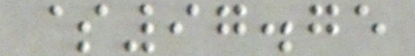$97.75
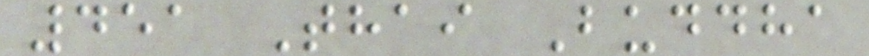451 Thai Buddha
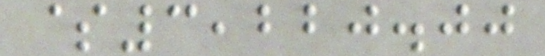$3,220.00
